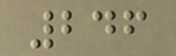246
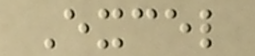Excel
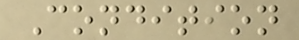Condition
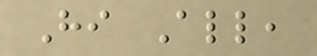Hi All,
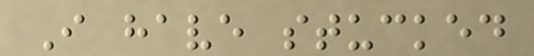I have stucked
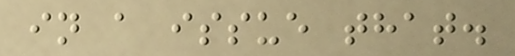in a issue that.
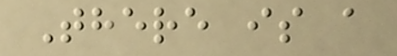There is a
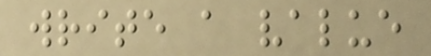write a value
